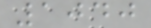1040
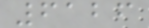6126
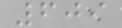609
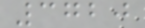3720
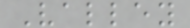Valley
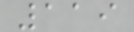119
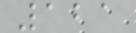121
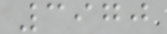3970
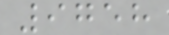9758
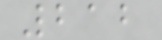212
